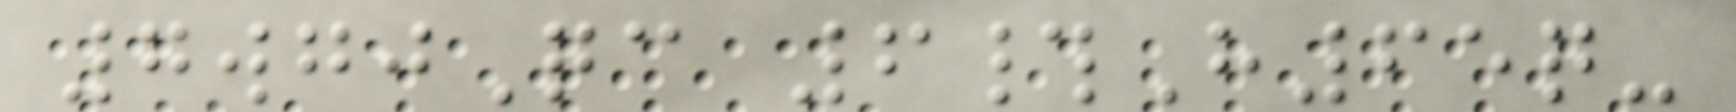7wgjQc 6#H65q-
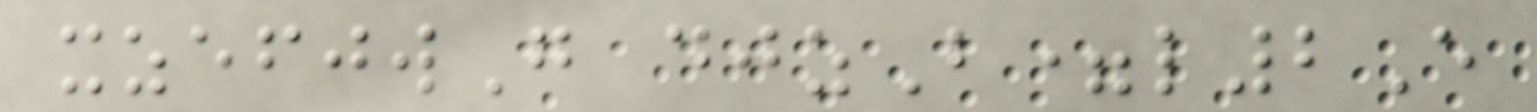xzefjwG djzB=l2E
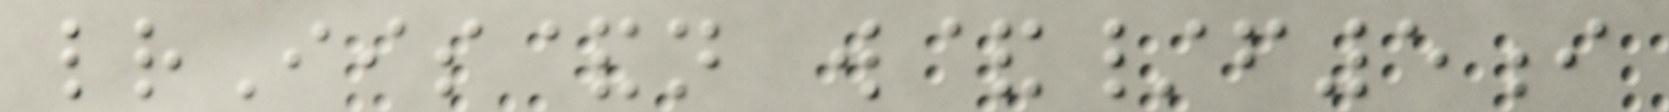lrIis&n w&/f5i
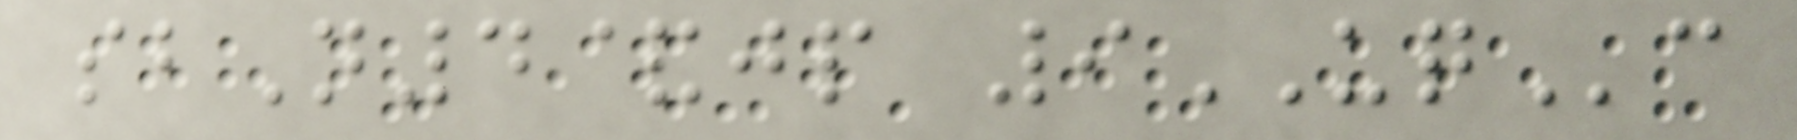sbN4&jp 9UQc
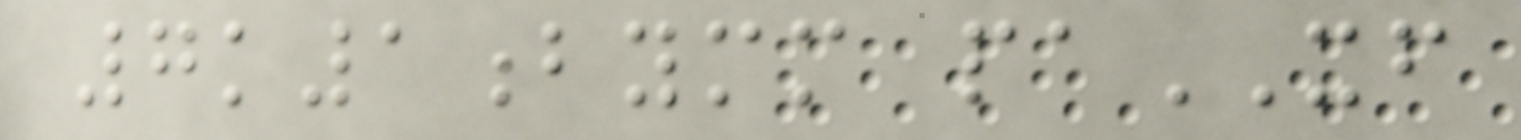7k1bymm paXF
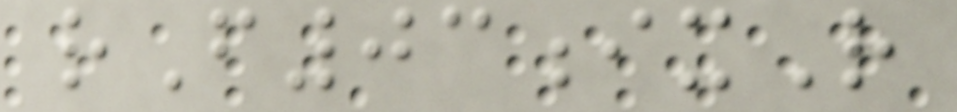rF03ixR
